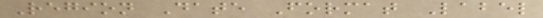Region Date Format Label
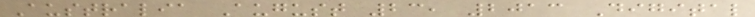Australia August 23, 2013 Digital
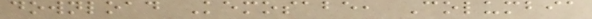download Kemosabe, Columbia
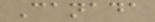Canada
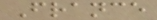France
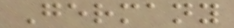Germany
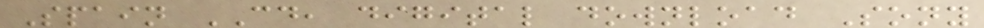Spain CD, digital download Sony
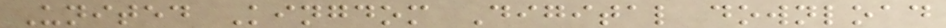United Kingdom Digital download
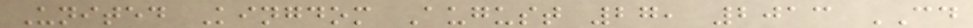United Kingdom August 27, 2013 CD
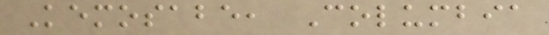Kemosabe, Columbia
